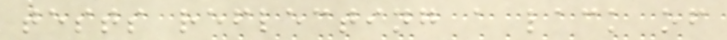tests reflecting a lack of
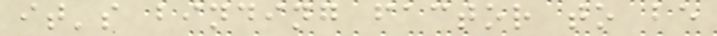it's binding factor to be
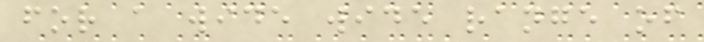for a wide wide range of
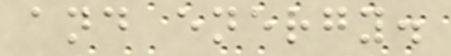and energy.
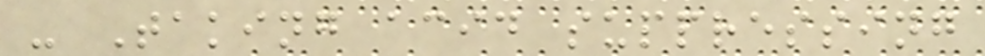- Taking acid suppressing
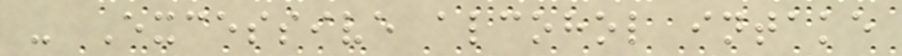- Excessive alcohol intake
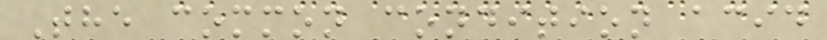The common condition acid
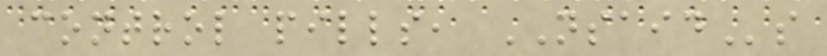control pills, NSAIDs
